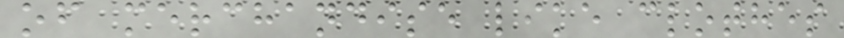of merchandise like clothes
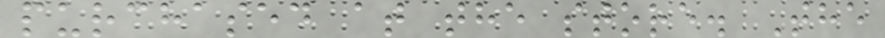purchased at the store. The
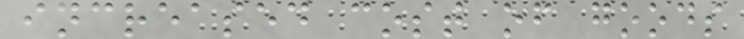increased cost of goods
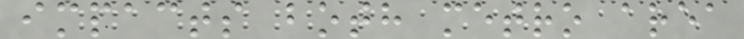impacts both metro area
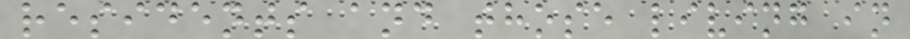residents and those living in
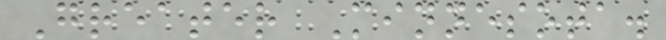Greater Minnesota.
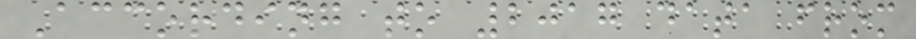According to 2017 data from
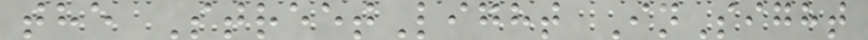the StreetLight InSight
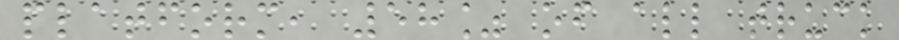platform, 58% of all truck
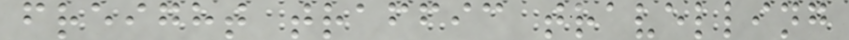freight traffic travelling
